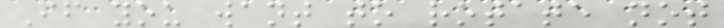If you want to rotate not
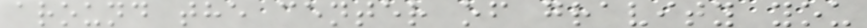around the center of gravity you
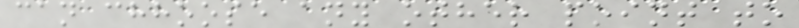can chhoose any other point to
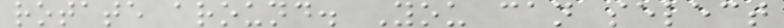rotate around. You can select
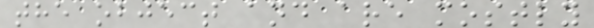the object and are mostly
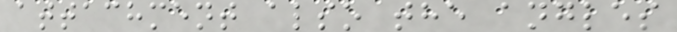attachment also the angles
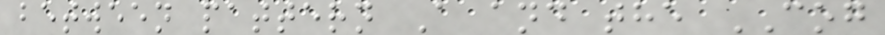between pattern A and the COG
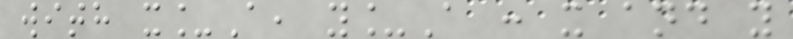with x_A, y_A : x and y
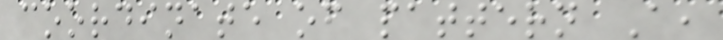coordinate of pattern A,
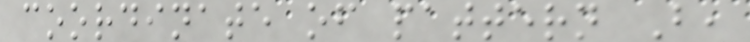coordinate of pattern B,
